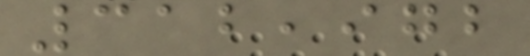312,972
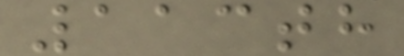113th
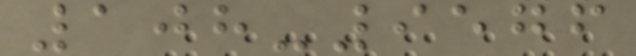108-9576
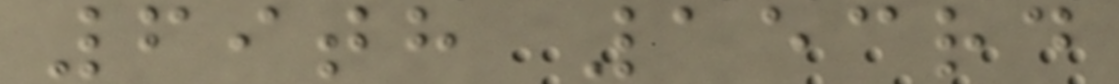69th 153rd
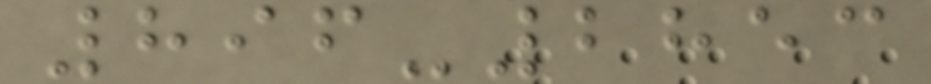896-2853
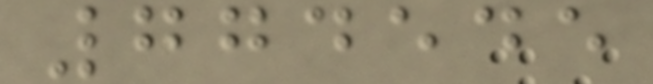774545
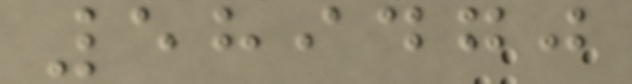589470
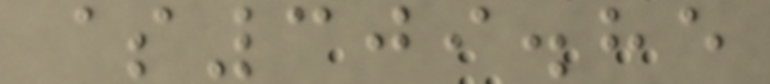$309.85
